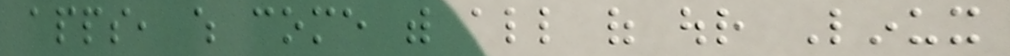apps, which come with all of our Linux
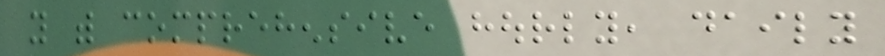you with comprehensive hourly, daily
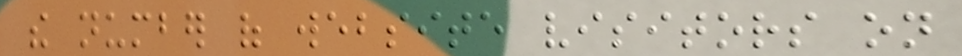the number of website visitors on
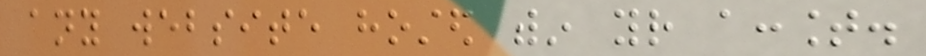any website hosted within your account.
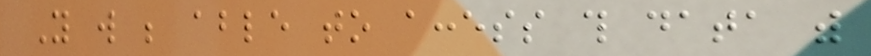You will be able to access this data with
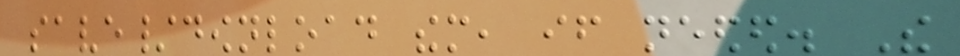save/download them, if needed. The
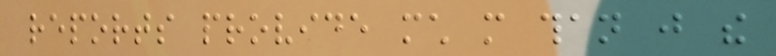reports provide much more than just the
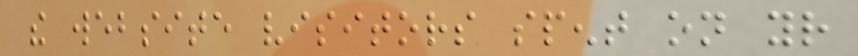the website visitors spent on your
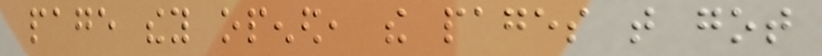page they opened, the pages that got
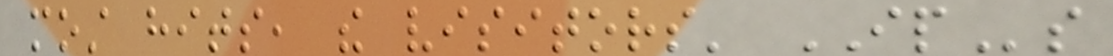most hits, the visitors' IPs
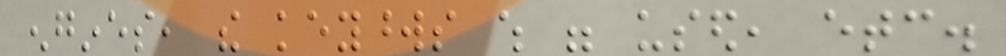engines, the keywords which were used, etc.
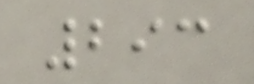293
